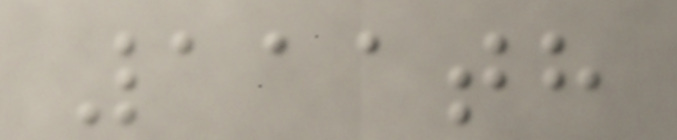111th
